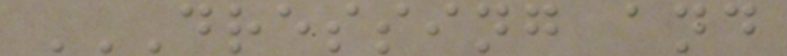DRESSING AND
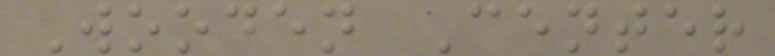Wooden Center
